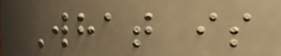What is
